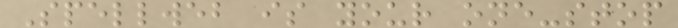Spellweb is your one-stop
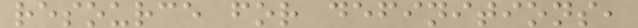resource for definitions,
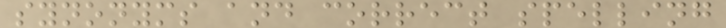synonyms and correct spelling
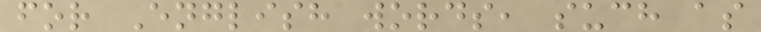for English words, such as
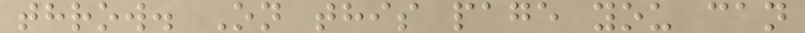throw. On this page you can
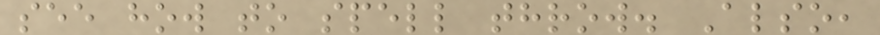see how to spell throw. Also,
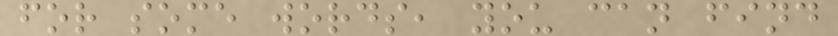for some words, you can find
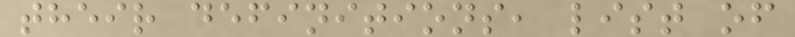their definitions, list of
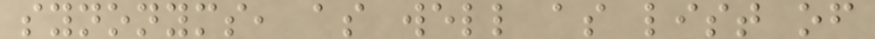synonyms, as well as list of
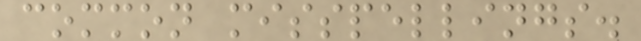common misspellings.
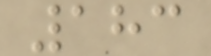183
